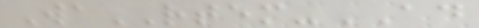WaRTEM-AD
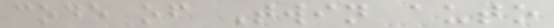code of Twin auto
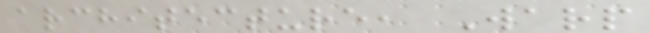architecture, Warp
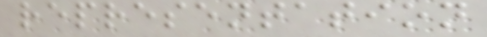representation
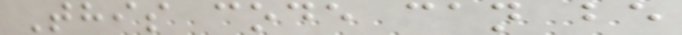This code can be
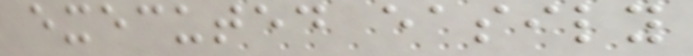executed easily
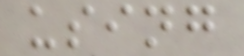using
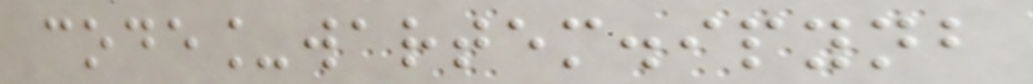code_wartem.ipynb
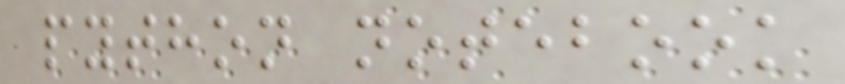python notebook
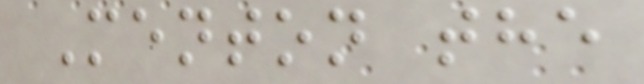Menton the
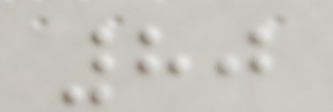80
